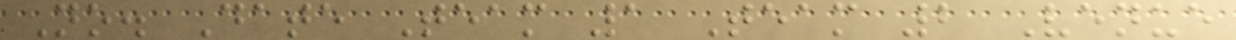No. Date Team 1 Team 2 Venue
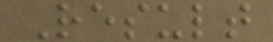Result
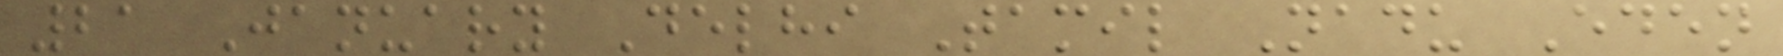21 January Delhi Tamil Nadu Eden
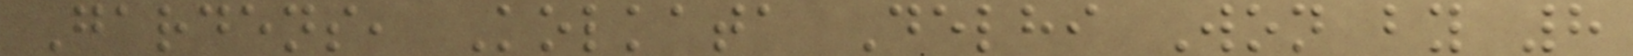Gardens, Kolkata Delhi Won by 8
